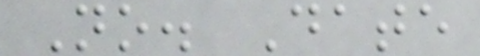No. Date
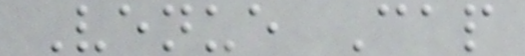Venue Cap
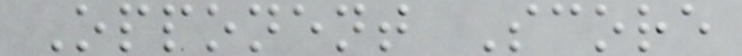Opponent Score
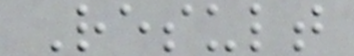Result
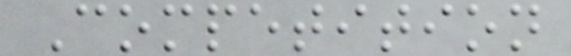Competition
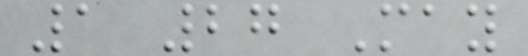1 27 May
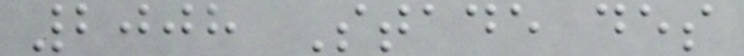2008 Stade des
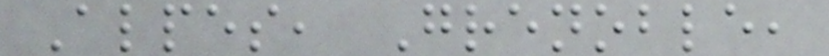Alpes, Grenoble,
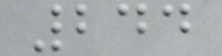244
